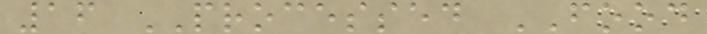16 PROCESSED FOOD
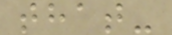that-
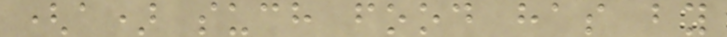(a) such food has by
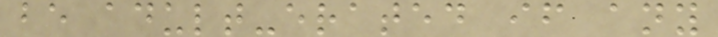be adult-erated if any
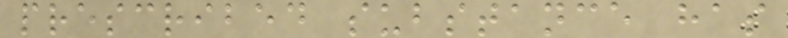prescribed substance has
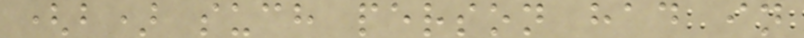(b) such person had in
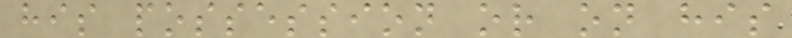his possession or on his
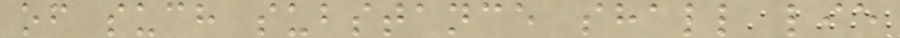of such substance shall lie
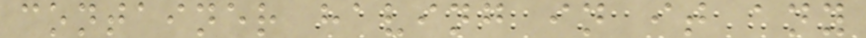container having in it any
